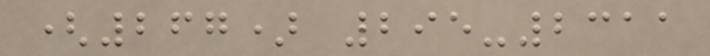(267) 295-2311
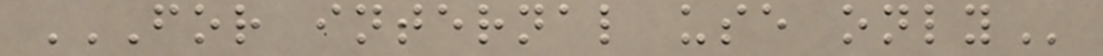FOR INTERNAL USE ONLY
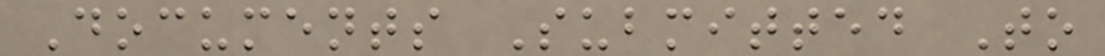Documents Submitted To
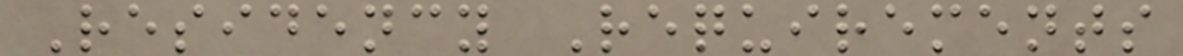Residency Requirements
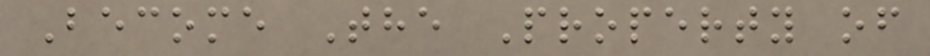Become The Property of
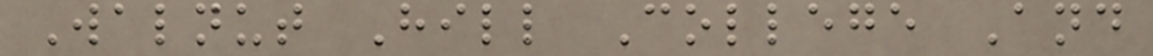Walnut Hill College And
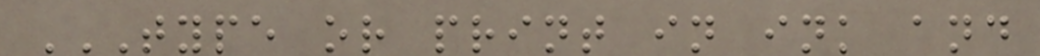TYPE OR PRINT IN INK AND
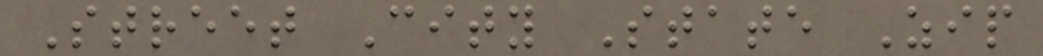Street City State Zip
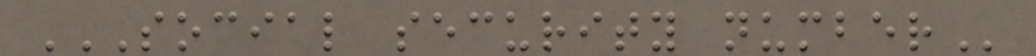SOCIAL SECURITY NUMBER
